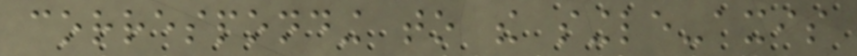corresponding to the single-axis
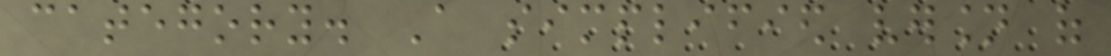category. A simplified version of
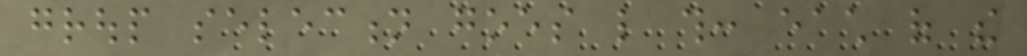group selection goes like this: each of the
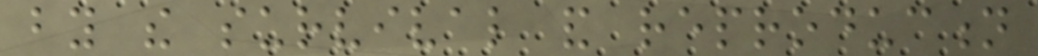by the survival and reproduction
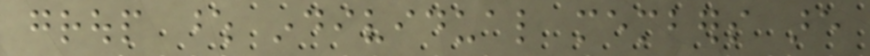group whose individual members are
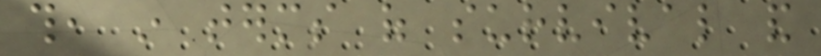this, in terms of survival and
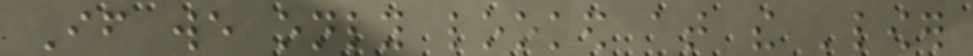If we only looked at the 'lower
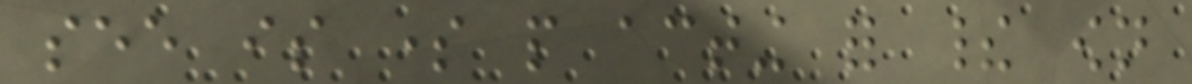see is some people acting for their own
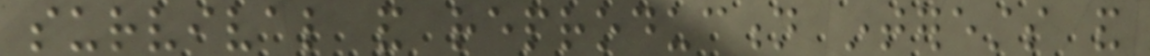survival and reproduction interests and
